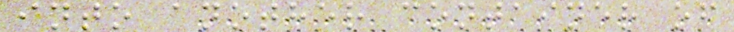into another container of
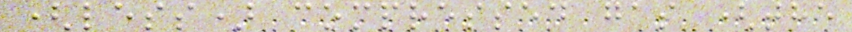(less) compressed gas (the
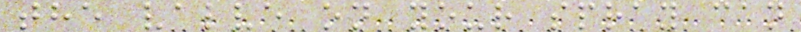the valve on your spray can
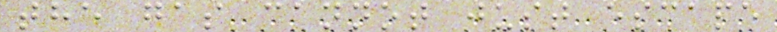the gas cannot just escape
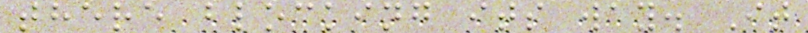there blocking its way. It
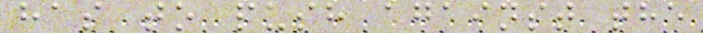has to push against the
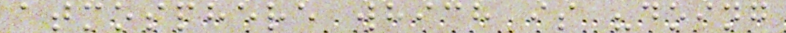atmosphere which is "doing
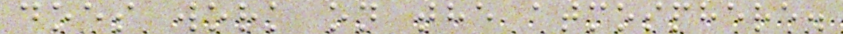does work on the atmosphere.
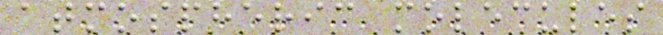atmospheric molecules
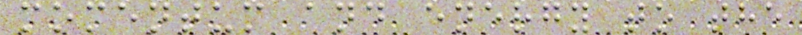momentum and energy to the
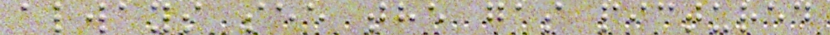always see the gas pictured
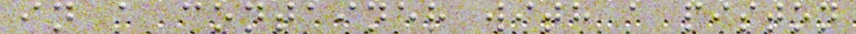in a container with a piston
